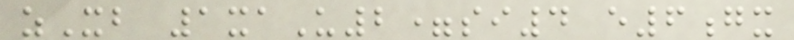zXb 1xaU2=si4 e6gx
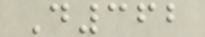D362
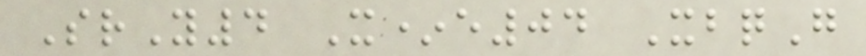SrY4 X*e04 XbqG
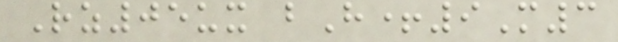Rz05ux bH+9M3
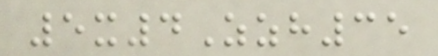5x4Zzh35
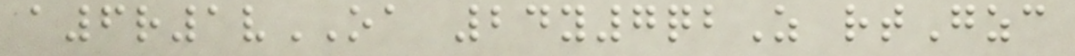a6r1vOA 24y7qbZ rtGzc
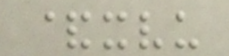&xvu
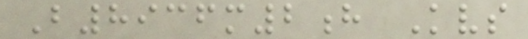B8936m2h Kvs
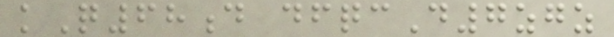kQ68d dfqcD7zgz
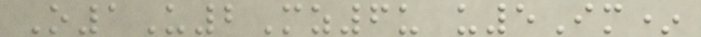O1U2Mz6u u5Im*
